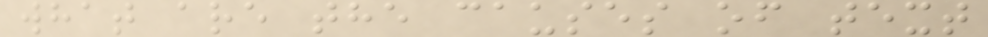what are the causes of text
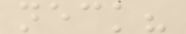neck?
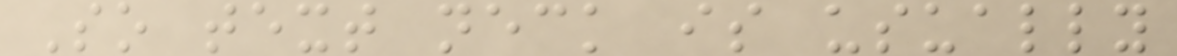So text neck is usually
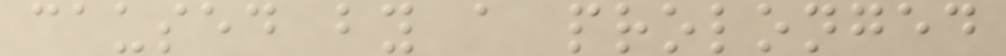caused by a prolonged
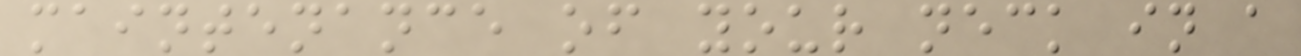maintenance of your neck in a
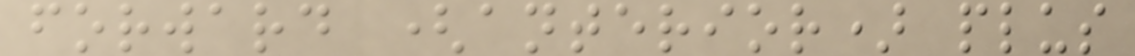forward (anterior) plus
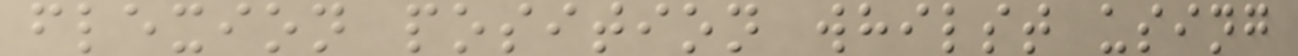flexion position whilst using
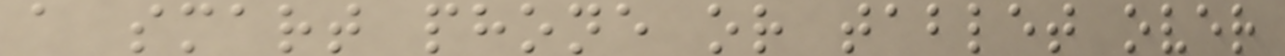a smart phone or tablet over
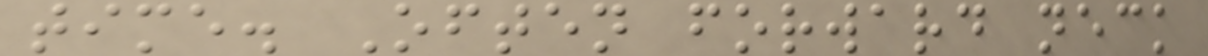time. Often forward neck
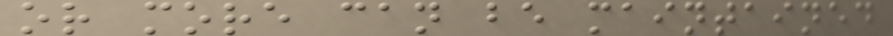or more can be maintained
